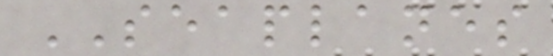SEAPLANES
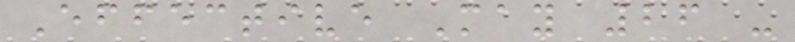Effective May 26 -
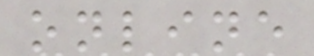online
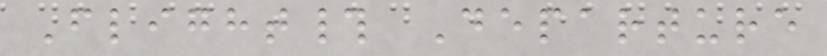Flight# Departure
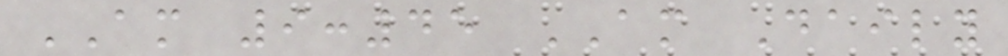AM 9:45 AM Daily
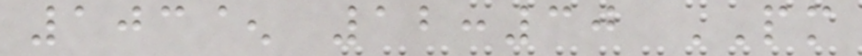103^ 12:30 PM
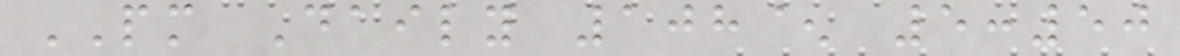PM Daily 108^ 5:50
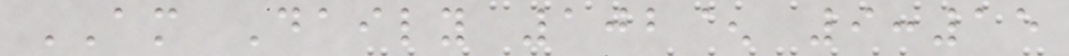AM Daily 102^ 9:15
